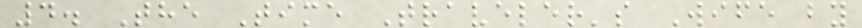4. The Time Traveler's Wife by
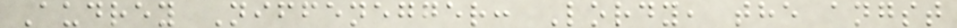Audrey Niffenegger: Lordy, the angst
